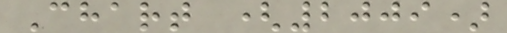Chart (2009)
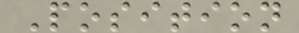Position
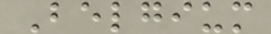Belgium
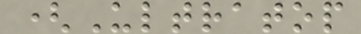(Ultratop
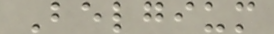Belgium
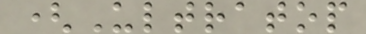(Ultratop
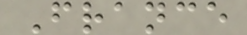France
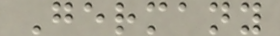Germany
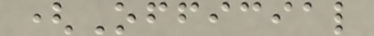(Official
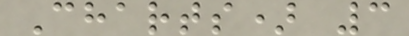Charts) 3
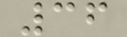36
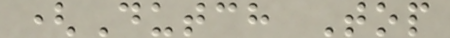(Dutch Top
